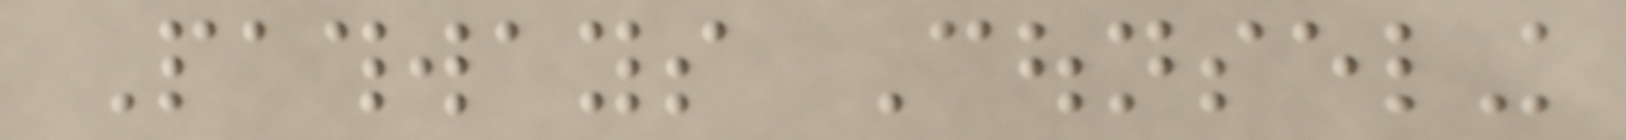Pathways Counseling
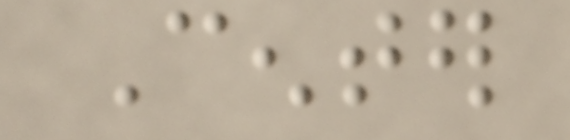Center
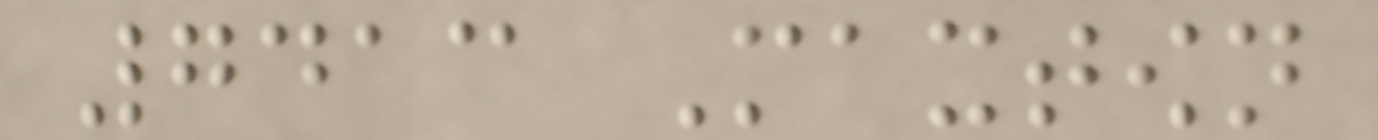7413 Maxtown
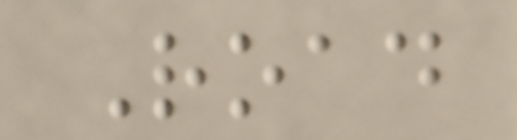Road
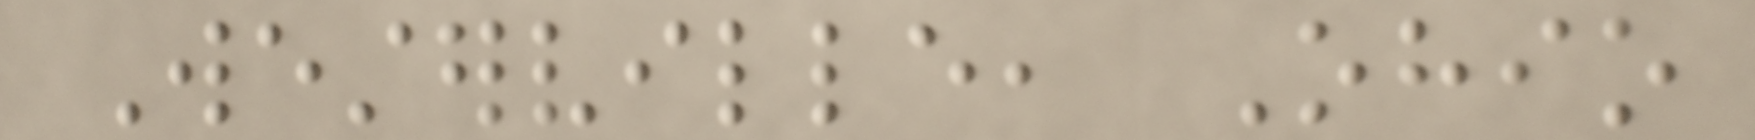Westerville, Ohio
